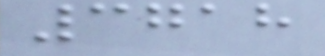3718
